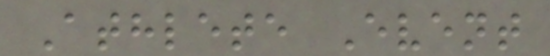Athlete Event
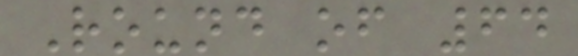Round of 64
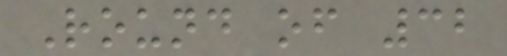Round of 32
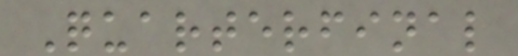Quarterfinal
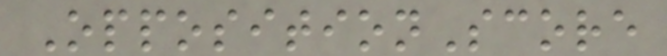OppositionScore
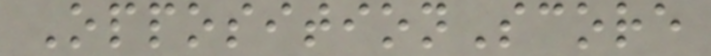OppositionScore
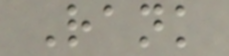Rank
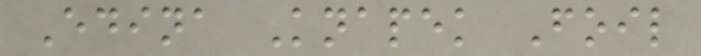Edina Knapek Foil
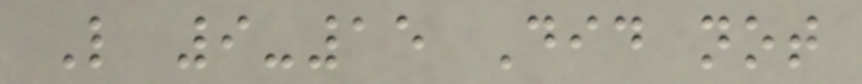L 9-15 Did not
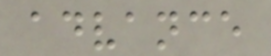advance
